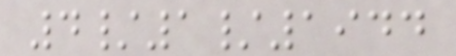4/1/1944
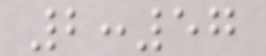2:57
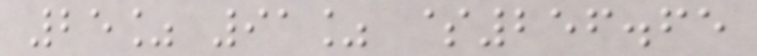25% 91% $256.65
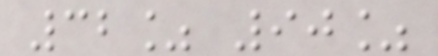32% 90%
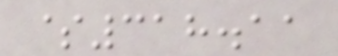$318.11
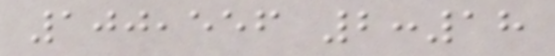100,556 2:18
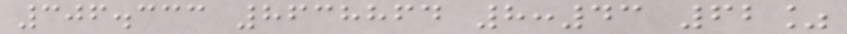306.333 8638864 8:43 62%
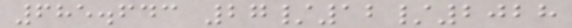685.643 27/12/2028
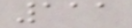111
